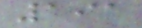191
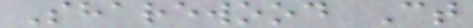Sharewood Ct
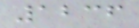1236
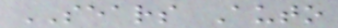SEARS Auto
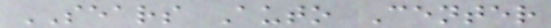SEARS Auto Center
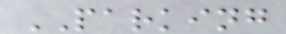PARKING
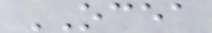OCEA
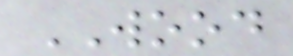WOOD
